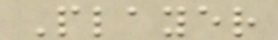Player
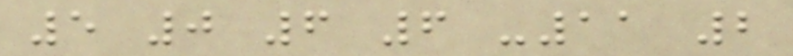5 0 6 6 -11 2
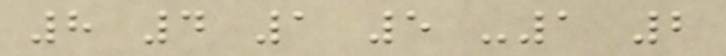8 4 1 5 -1 2
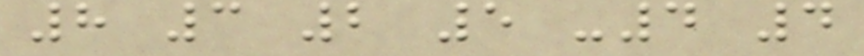8 3 2 5 -4 4
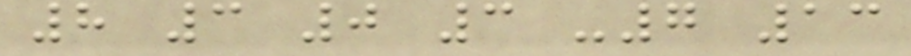8 3 0 3 -7 13
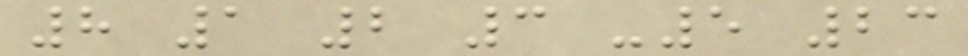8 1 2 3 -5 23
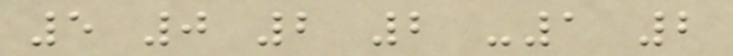5 0 2 2 -1 2
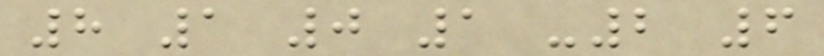8 1 0 1 -2 6
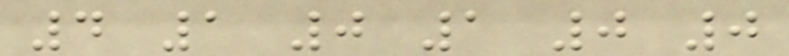4 1 0 1 0 0
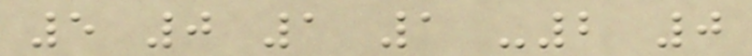5 0 1 1 -2 0
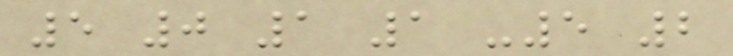5 0 1 1 -5 2
